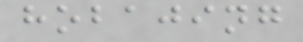hobajing
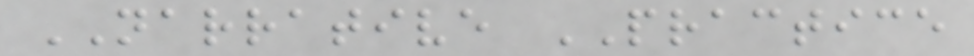NARRATIVE PRACTICE
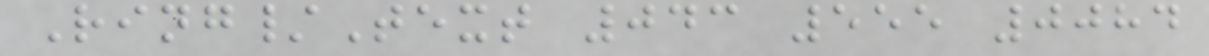Ring/Text 043 555 0084
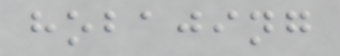hobajing
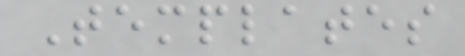Templates
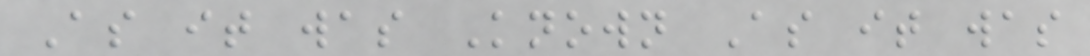As it was Known As it was
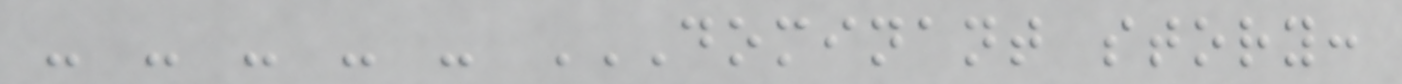- - - - - DOMINANT STORY:
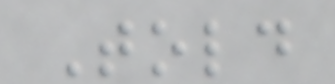Told
